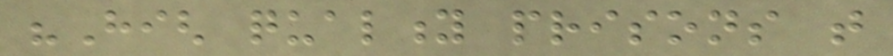"High quality prisons that
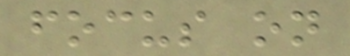focus on
